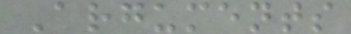Arguments
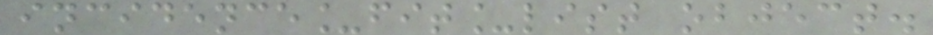incidence_fit_list object.
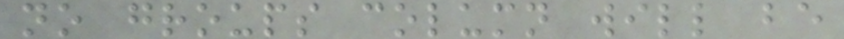no groups column will be
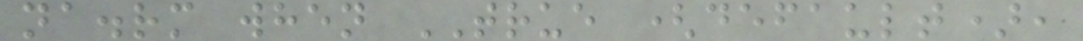na.rm when TRUE (default),
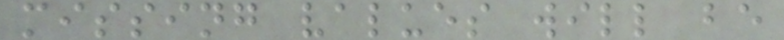missing values will be
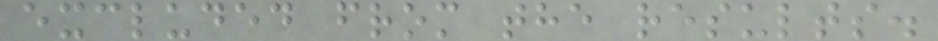excluded from the results.
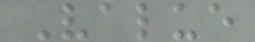Value
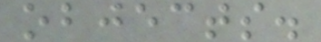objects.
